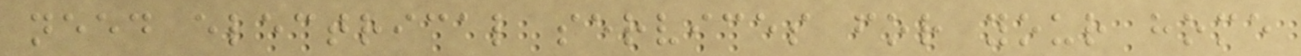need electrical services for your home
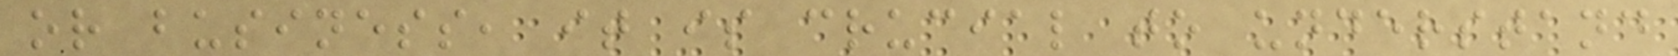or business, it is crucial to understand
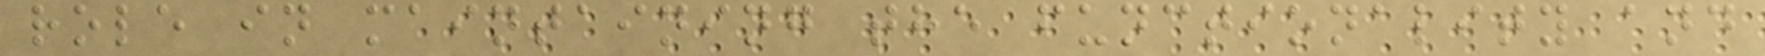role in maintaining the functionality and
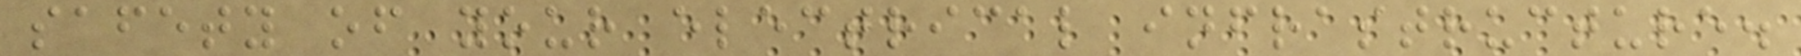safety of your electrical infrastructure.
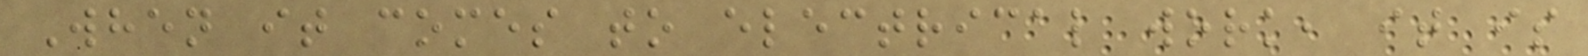When it comes to electrical work, it is
